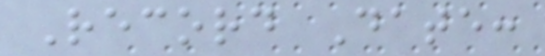Record Date:
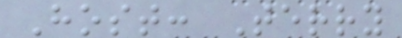Host: Terry
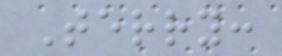Terry:
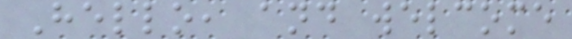Hello, and welcome
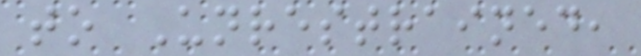to Unrestrained,
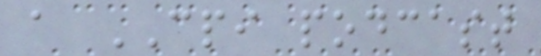a CPI podcast
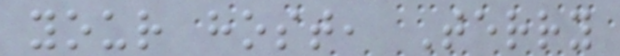your host, Terry
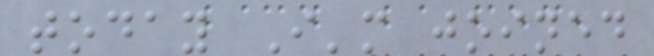today I'm joined
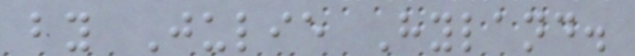by Julie Hyland.
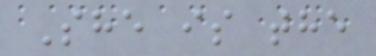She is the
